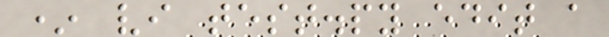* vi test.py edit a
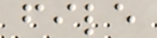file
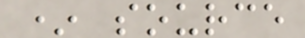* source
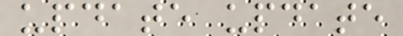update update
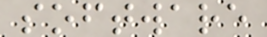software
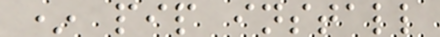* pip install
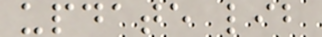update lib
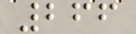266
